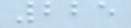225
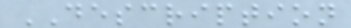DESCRIPTION
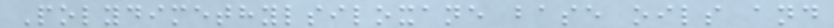Polydimethylsiloxane base oils and
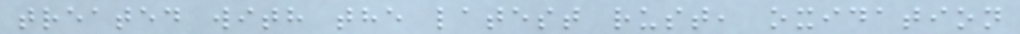treated with the latest rust, oxidation
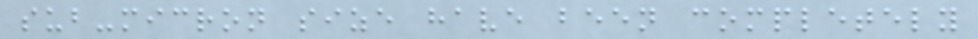sub-micron size have been completely
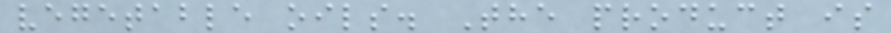vegetable oils. The product is
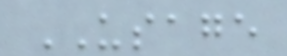USAGE
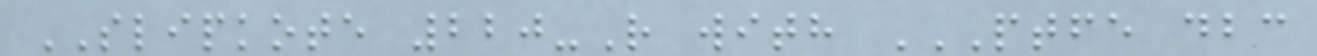SLIPKOTE 220-R with PTFE DBC
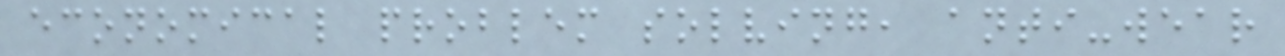economical problem solving, anti-wear
